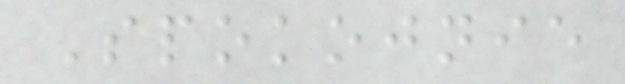Spokojnie
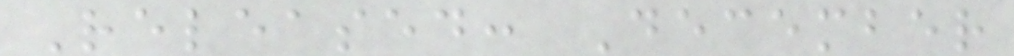Released: December
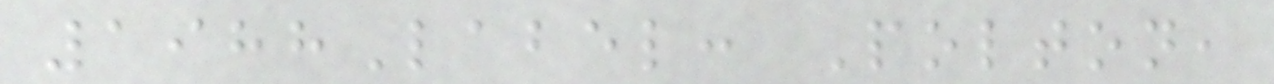1988Label: Polton,
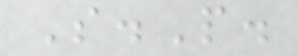S.P.
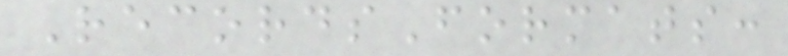RecordsFormats:
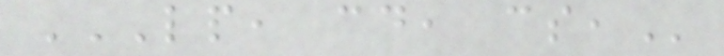LP, CD, CS,
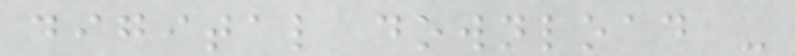digital download -
